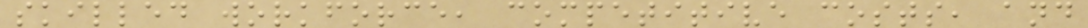skilled workforce, competitive costs, and
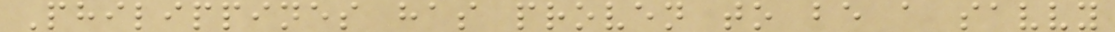Philippines has proven to be a savvy
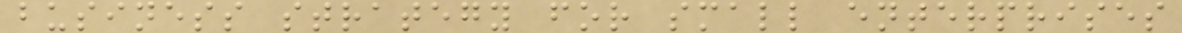business strategy for small enterprises
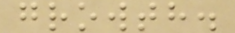growth.
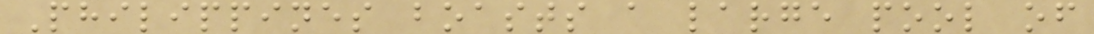Philippines boasts a large pool of
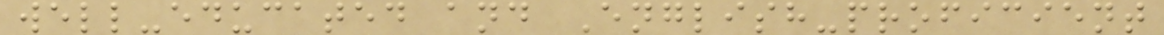well-educated and English-proficient
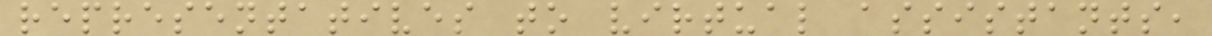representatives to virtual assistants,
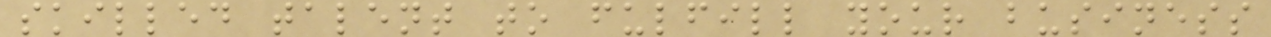skilled talent to fulfill your business
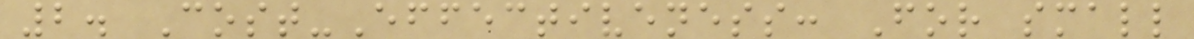2. Cost-Effectiveness: For small
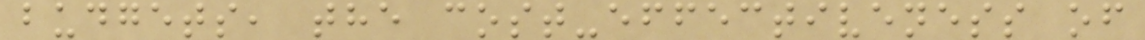budgets, the cost-effectiveness of
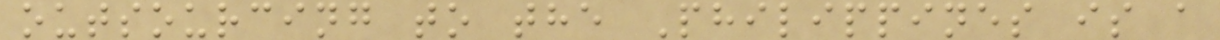outsourcing to the Philippines is a
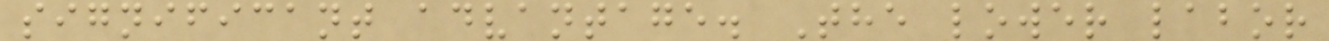significant advantage. The lower labor
